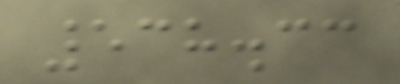538.33
